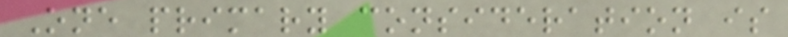One primary consideration is
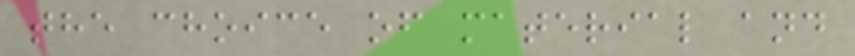the choice of material and
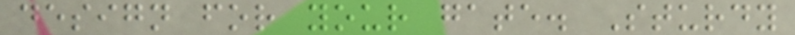design for your gate. Sturdy
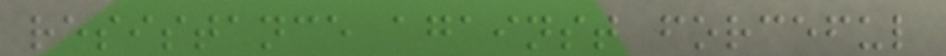resistance against forceful
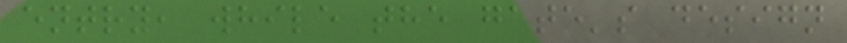entry, while the gate's design
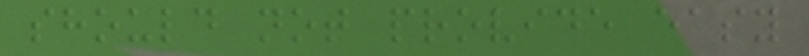should not provide easy
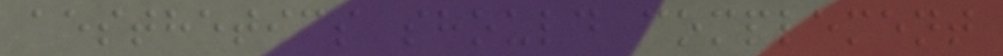aesthetics should complement
